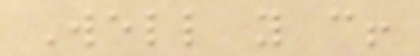Well you can!
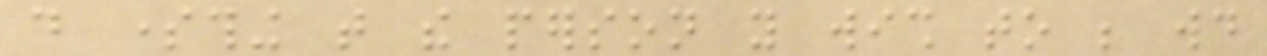do something that the person you wish to be would
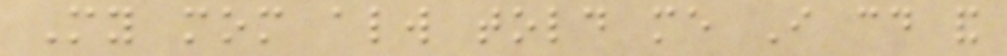My mom always told me I could and
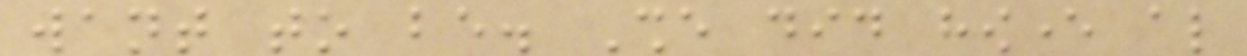want to be. She did however also
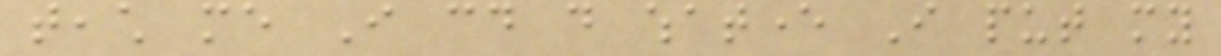teach me I could do whatever I put my
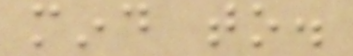mind to.
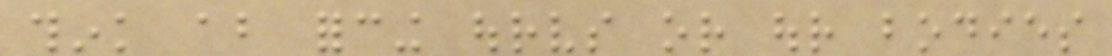think about forcing ourselves or our bodies
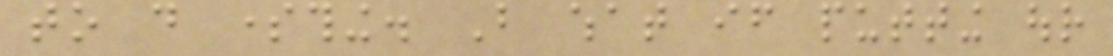to do something. But what if putting our
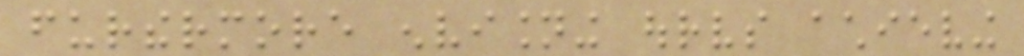furthermore envisioning ourselves achieving
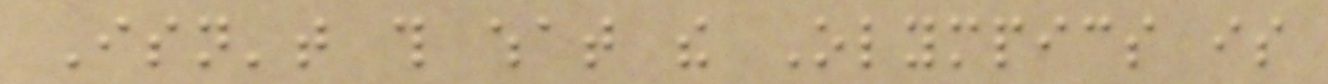Isn't this what the Olympics is
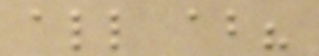all about?
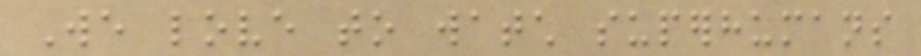We love to watch superhumans
